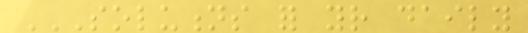SOLUTIONS FOR YOUR DAILY
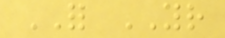FOR YOUR
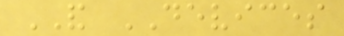AND DEVICES
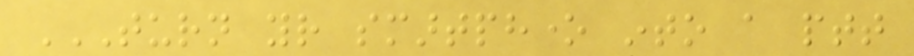TURN YOUR SMARTPHONE INTO A PTT
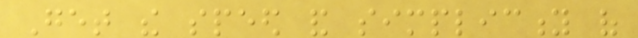Get the speed and simplicity of
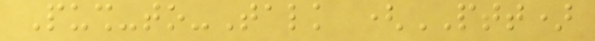Push-to-Talk (PTT)
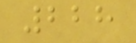228
